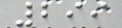299
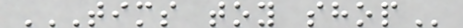TIMS TOY SHOP
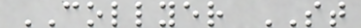COLLYER ST
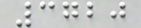3720
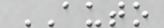AUTO
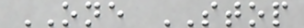ONE STOP
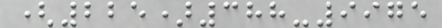(225)388-9975
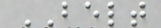BELT
